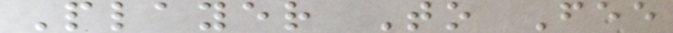Player To Fee
